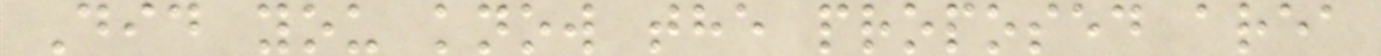Did you know the proposed area
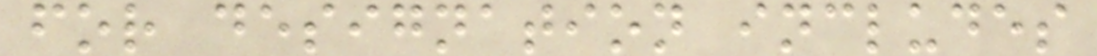for designation includes
